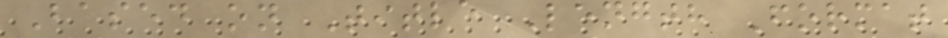Based on Title Length Format
